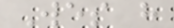Wes h
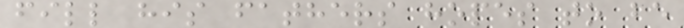fill his fathers hopes to be
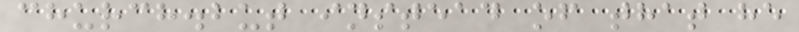church.but instead of that he
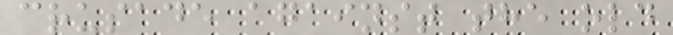crusade against the old
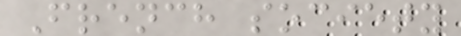French society
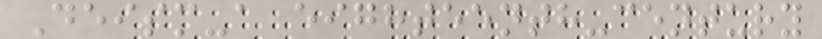Deism-a eighteenth-century
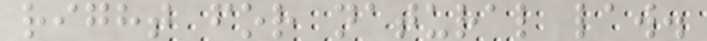right for natural law.
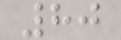80
